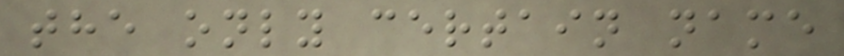the only certain name
